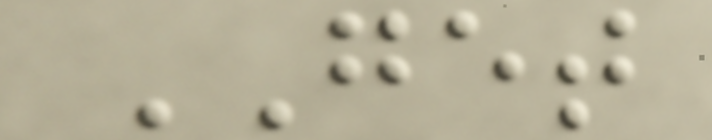GET
